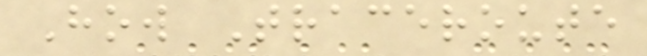How Traceroute
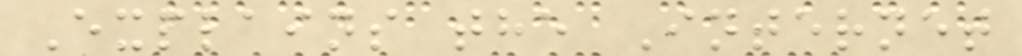Explains the Internet
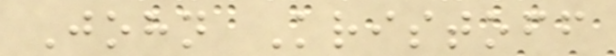John Kristoff
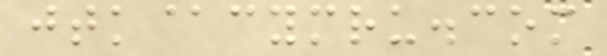jtk@cymru.com
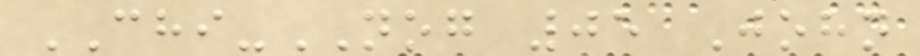CHI-NOG 05 John
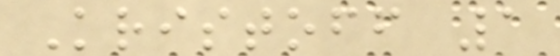Kristoff 1
